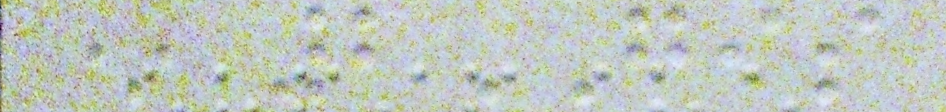* 2GIS
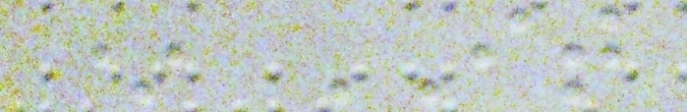* IT
